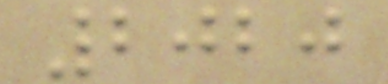2020
